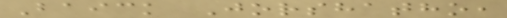Baick Jorshatho,
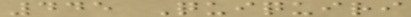445 Quiquiri
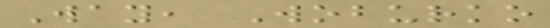Way, Woburko
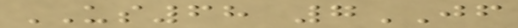US68 7JF
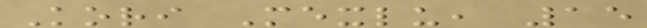Kori Mexlu, 15
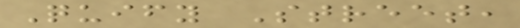Quify Street,
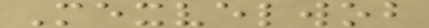Mexvelwob
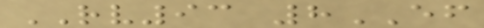RV93 8EF
